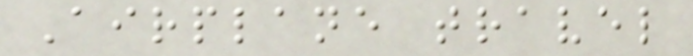Airplane travel
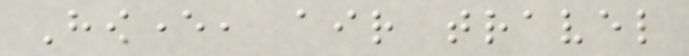However, air travel
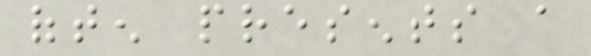often presents a
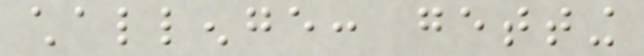challenge: getting
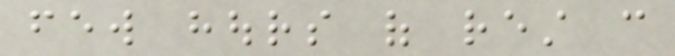few hours of rest can
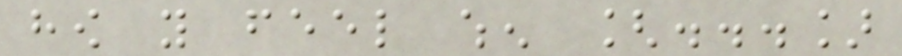how you feel when [...]
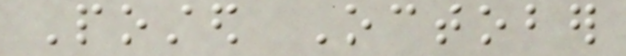Posted October
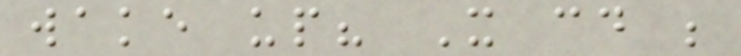wake up? It could be
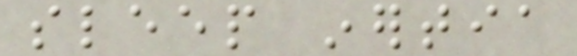sleep inertia
